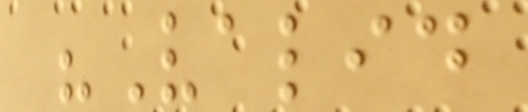"Valid
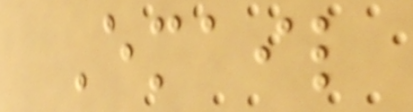Email
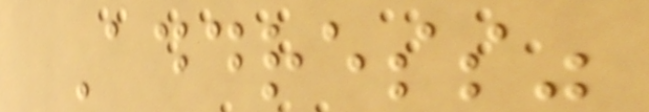Address"
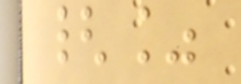{%
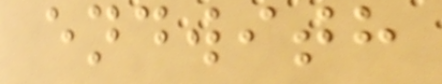endwith
